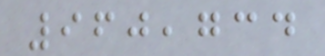960,734
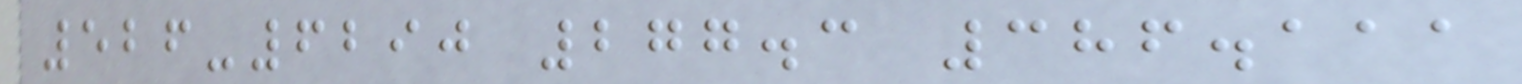526-6290 277.3 386.111
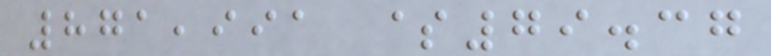871,991 $79.37
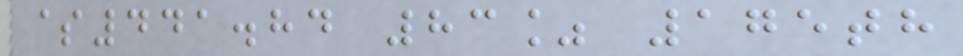$441.84 83% 175th
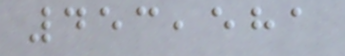453,581
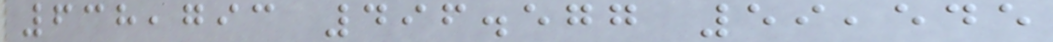638,793 496.577 59,545
